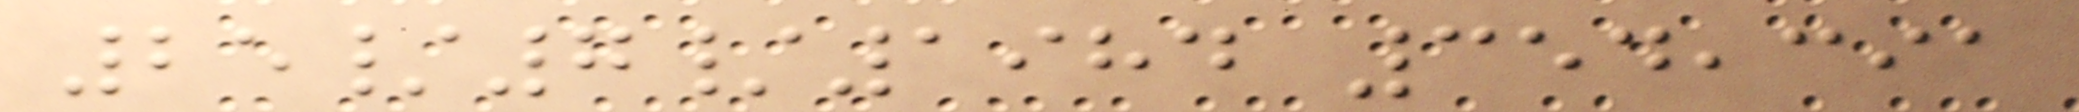25/7/1984 354,391
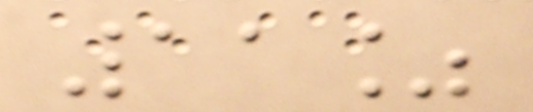11%
